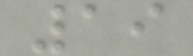19
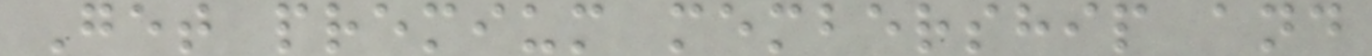Get premium membership and
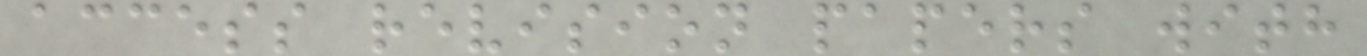access revision papers with
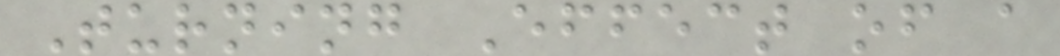Turning Effect of a
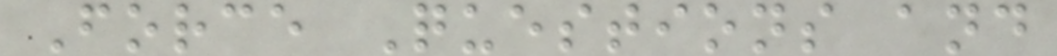Force Questions and
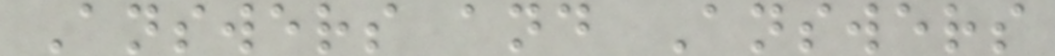Answers and Answers
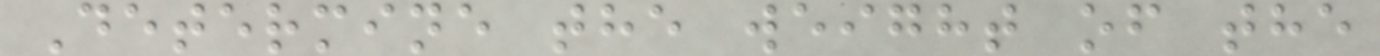Determine the weight of the
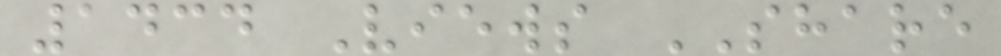1434 Views SHARE
